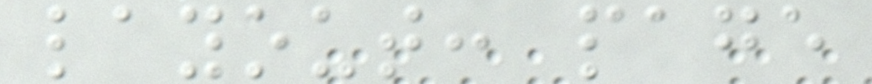layout: page
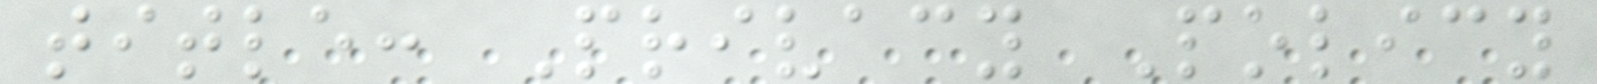title: Privacy Policy
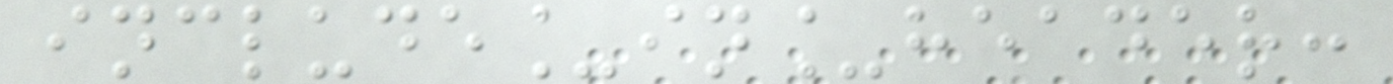include_in_header:
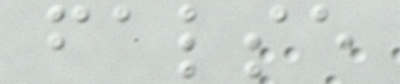false
